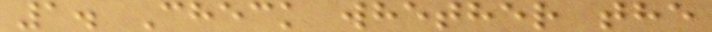1. Check whether the
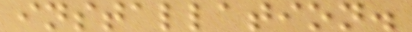installation.
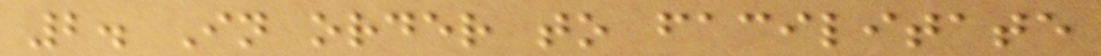2. In order to facilitate
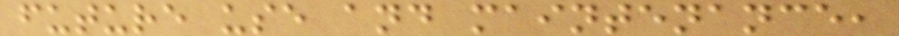future use and maintenance,
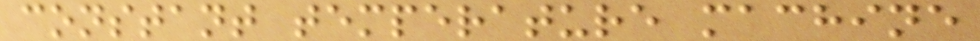constant temperature machine
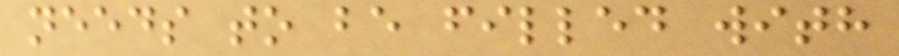needs to be filled with
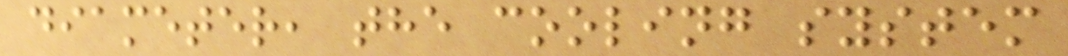diameter, the cooling system
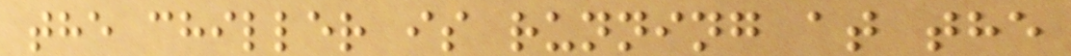the chiller is running at the
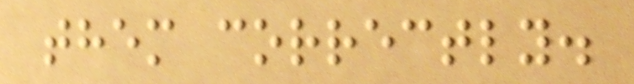them correctly.
